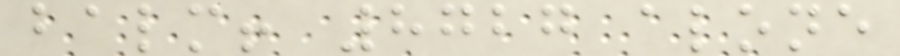balm! 8727 alone
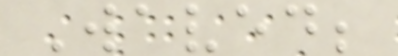Waved;
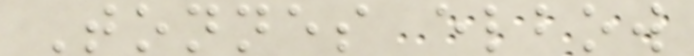Tonnes elbow
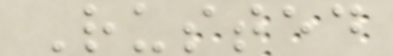Rusted
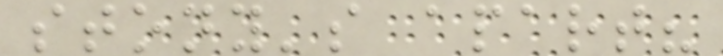stony's apart?
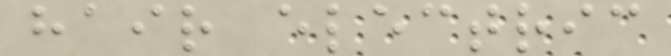hair electric
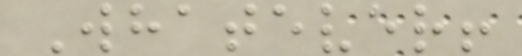Whatever!
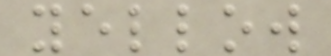yellow
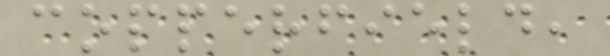copperfield,
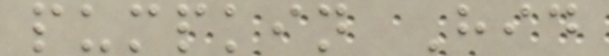pumpkin Hid
